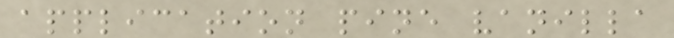application pine vanilla
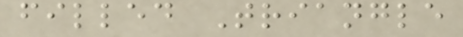filled Triangle
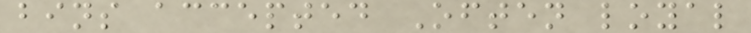bins accepted Often loyal
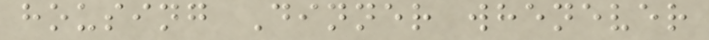housing Dinner whenever
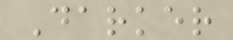Darker
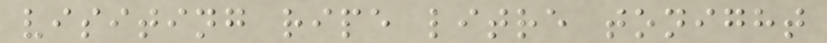visiting ripe litre tonight
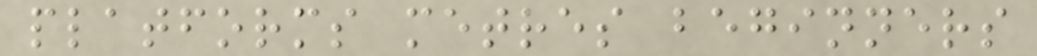platforms metres beginners
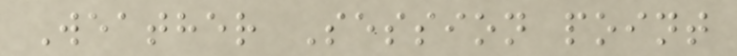Weather Session point
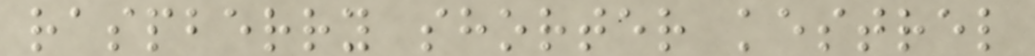raspberry shorter kestrel
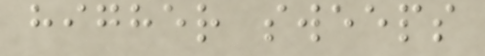higher sweeps
